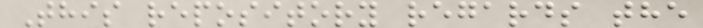This repository regards the
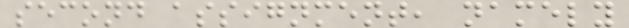second assignment, namely
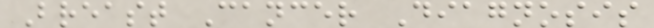Breast Cancer Diagnosis
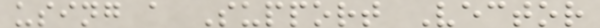using a Support Vector
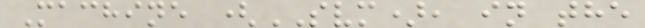Machine (SVM), in the
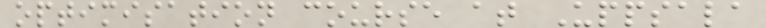optimisation course at Uppsala
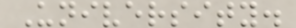University.
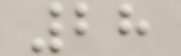28
